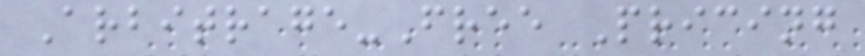Arbitrage-Free Pricing
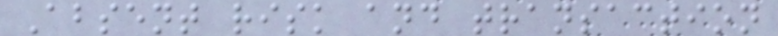Absent risk and transaction
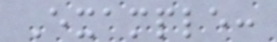Example:
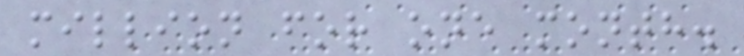million for one month.
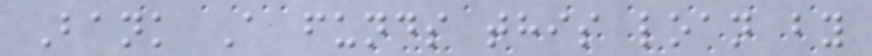Bank A funds this loan by
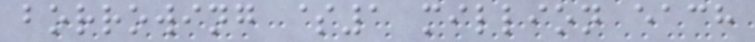borrowing $1 million each
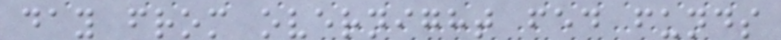day from overnight fed funds
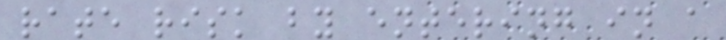rate risk by entering in a
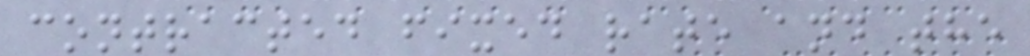contracted fixed rate and the
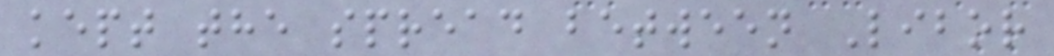kept the spread between Libor
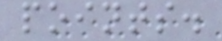points.
